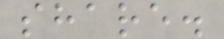share.
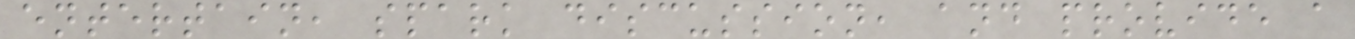entertain, spark discussion, and provide a
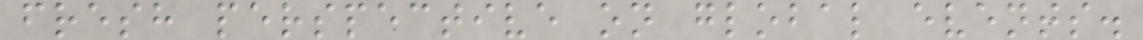fresh perspective on global events.
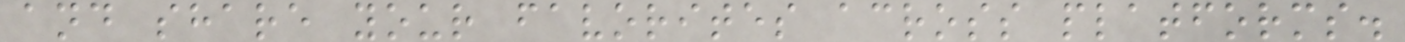and share your favorites across platforms.
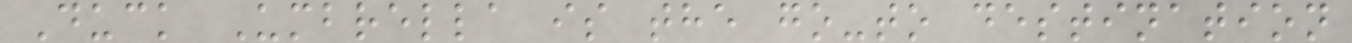Duck Umbrella is the go-to destination
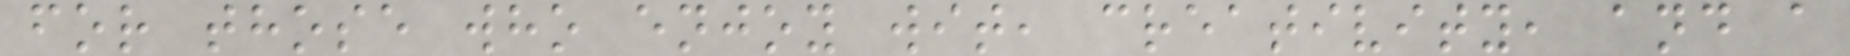for those who enjoy wit, creativity, and a
